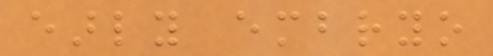early embryo
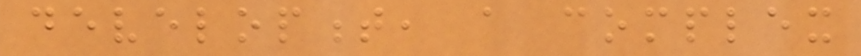development, a complex
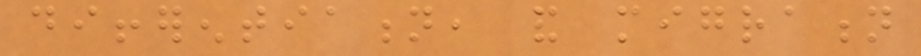differentiation, and migration
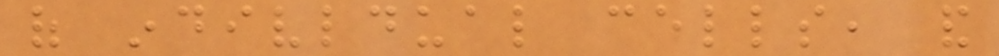of indivldual cells, and
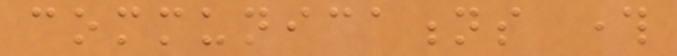communications through
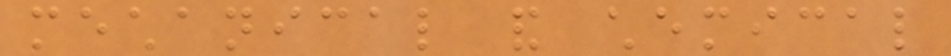mechanical and chemical
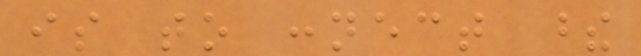is to connect these
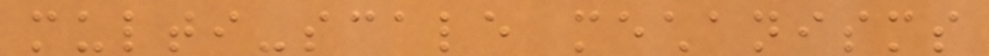multi-scale mechanisms
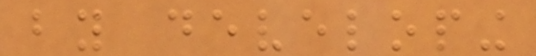by developing
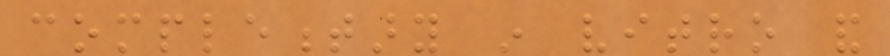complementary in vitro and
